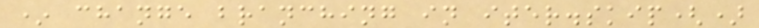* change branching in iter.skip()
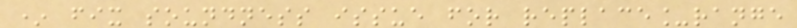* fix soundness issue for replace_range
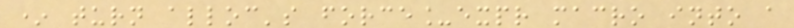* turn alloc's force_expr macro into a
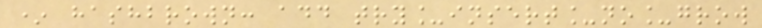* hashbrown: add try_insert_no_grow
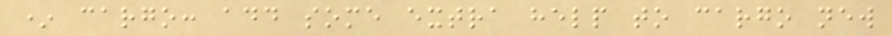* cargo: add some extra help to cargo new
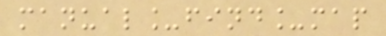manual_find_map
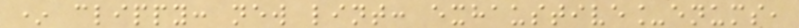* clippy: new lint: exhaustive_enums,
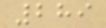289
